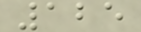125
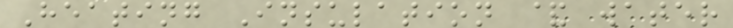Heating Insulation & water
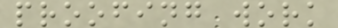proofing work
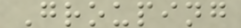Grouping
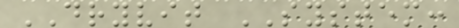DRYVIT SYSTEM:
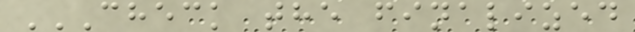CHECK THE FINALIZED
